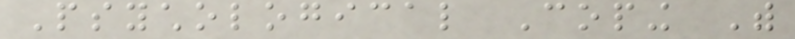Psychological Coping With
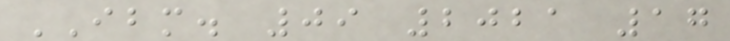IBM. 09 2021 17
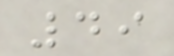49
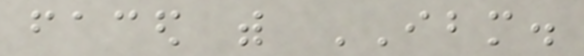faced with IBM.
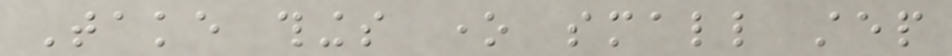Take things one small step
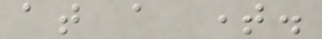at a time.
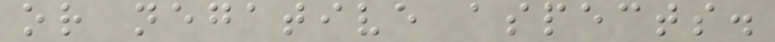or negative aspects.
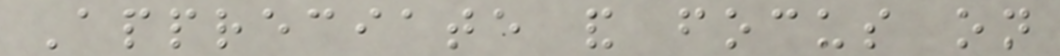Appreciate and focus on
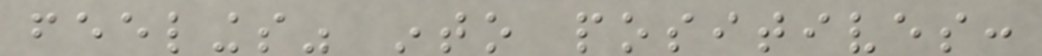feelings" into positives:
